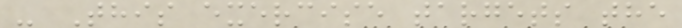- This exercise targets the
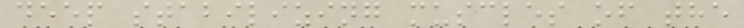deep stabilizing muscles of the
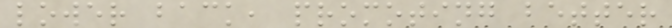lower back, promoting better
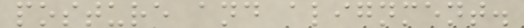posture and alignment.
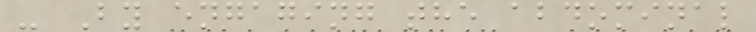- By engaging the abdominal
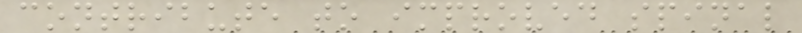contribute to improved spinal
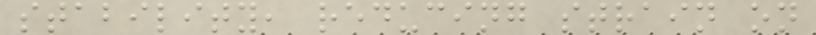stability, reducing strain on
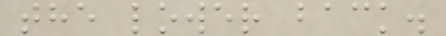the lower back.
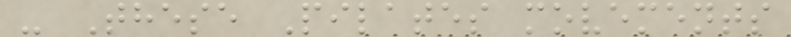- These Pilates movements
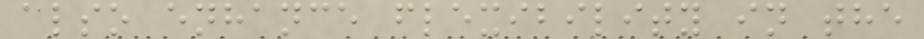also enhance flexibility in the
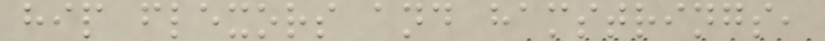hip flexors and hamstrings,
